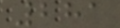281
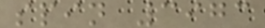spin 3973
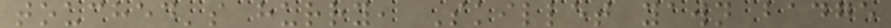touched's hurry, Skillet yawn badge
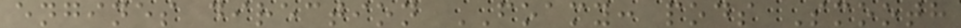engines direction FOAMY: pods Smooth
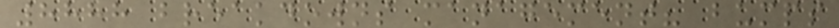8888 breakdowns management? bumps
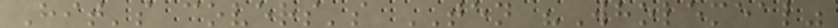Hit's covers's TEN "Wholemeal"
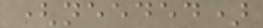(needed)
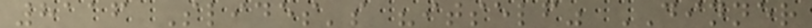8116 Slides's "itself" DINNER
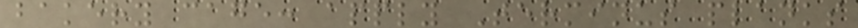bakery cage: apply Terminus planks
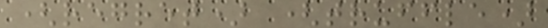(regret) (truffle)
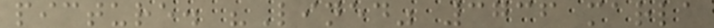picture. "Lined" 3736 marla
